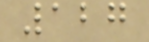127
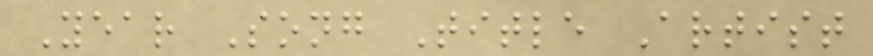Year Song Title Artist
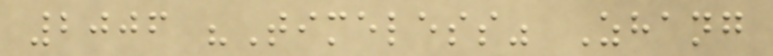2006 "Timeless" Zhang
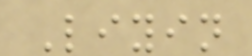Liyin
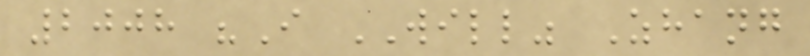2008 "I WILL" Zhang
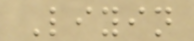Liyin
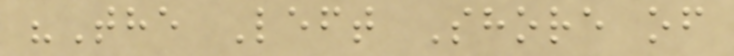"The Left Shore of
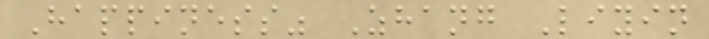Happiness" Zhang Liyin
